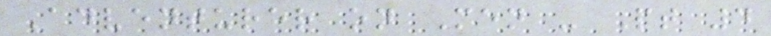Adventurer on Men - Pt 4
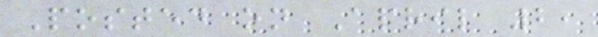Posted on April 2,
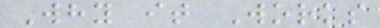Why it Works
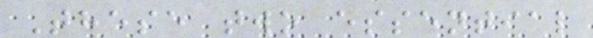These two essential
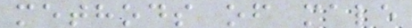methods of male
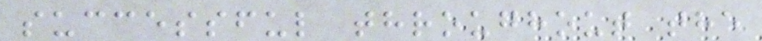successful throughout the
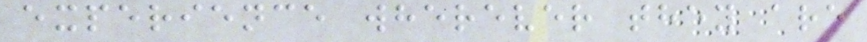experience wherever they are
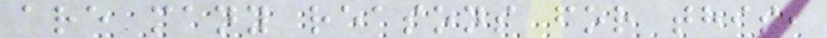are many reasons for this,
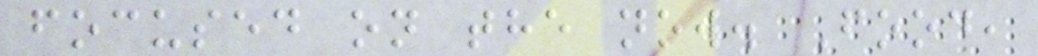focused on the now. Food,
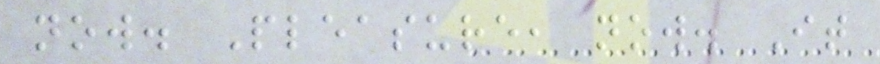now. Pleasure, now. It
